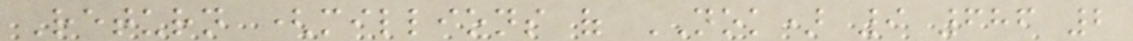Return (millions of NOK) 9 686 2
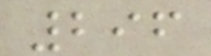296
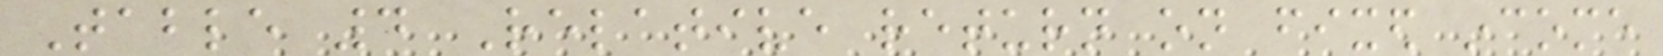Table 4 Relative return on fixed income
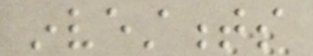investments
